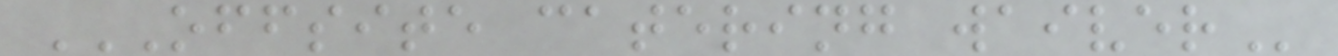OFFSITE CATERING WAIVER
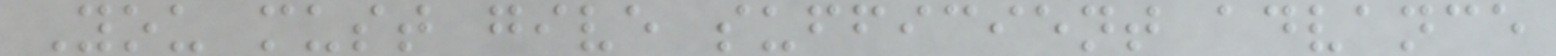You must give sufficient advance
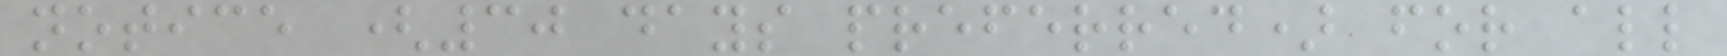notice (30 days preferred) for all
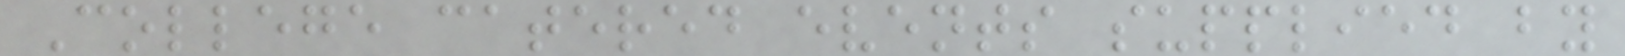College catered events supplied by
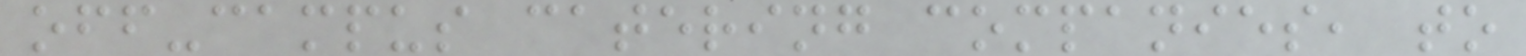off-campus catering companies, to
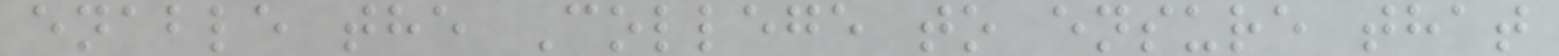enable the College to ensure that
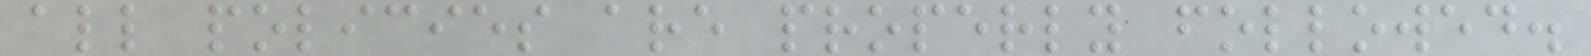all policies are properly followed.
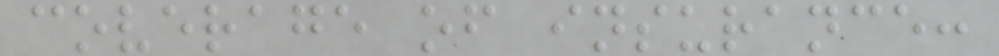coverage of insurance:
